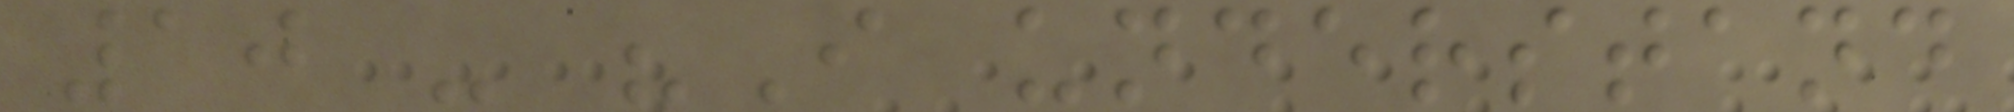10 - "I understand
